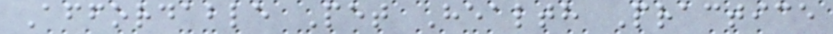Affordable Pet Health Practice
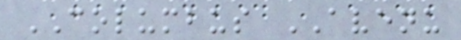COLUMBUS AVENU
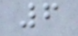6
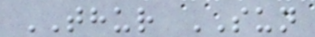THUR SUN
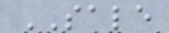SALE
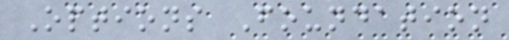Options Foundation
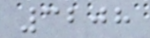3208
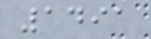1491
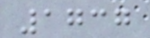1737
